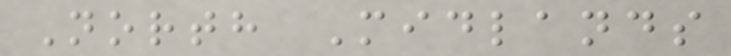North Midlands
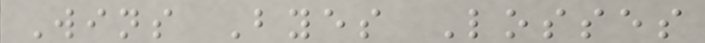Wins Byes Losses
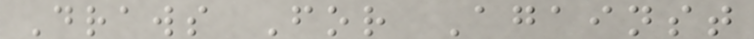Draws For Against
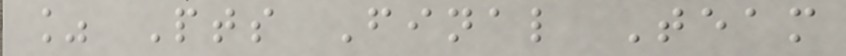% Pts Final Team
